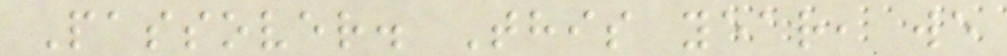Passover. This year, we
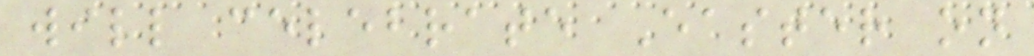will celebrate Easter on
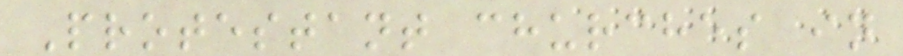Protestant churches in
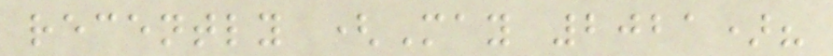recently (May 2021)?
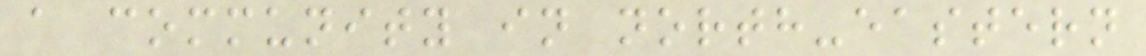a community in north-eastern
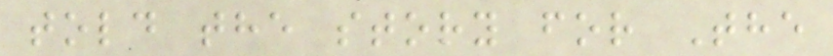told the story for The
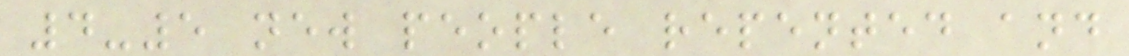4-5 new people repented and
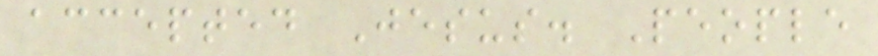accepted Jesus. People
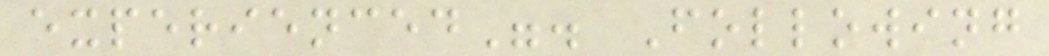experienced". Following
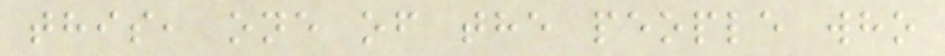this, one of the people who
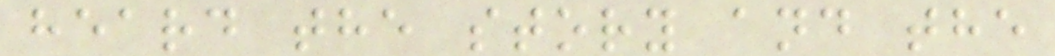heard the story and the
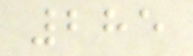285
